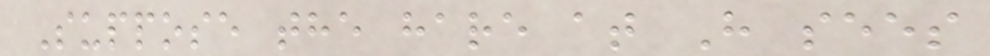Suppose the hare at H sees
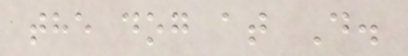the dog at D.
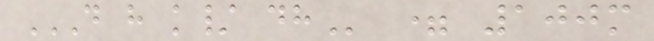D H K/ DH = 100m
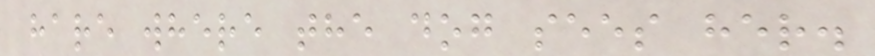hare where the dog sees her.
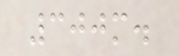300m.
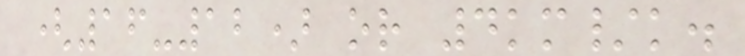(16-12) or 4km/k.
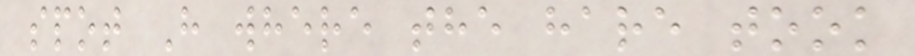spot H where the hare took
